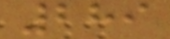289
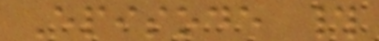Episode #
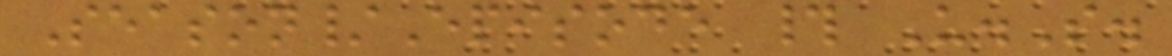Season/Episode # U.S.
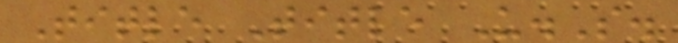Title Title U.S.
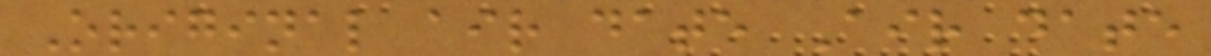Original air date Air date
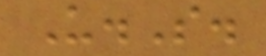U.S.
